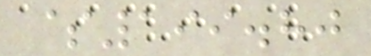$199.80
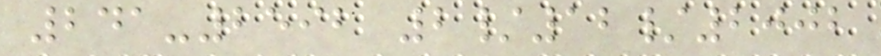241-2592 2/12/2002
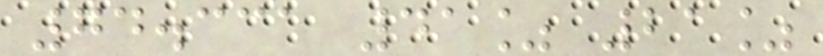74.331 41% 21%
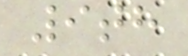9th
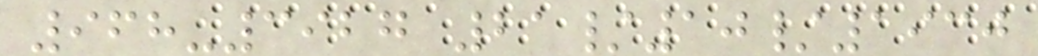968-3927 21/10/1930
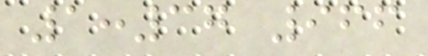1:37 966
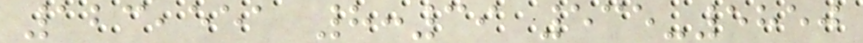123,551 8:39 535-5850
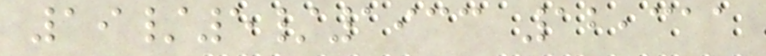19/5/1933 12,311
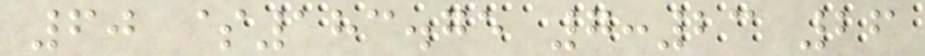60 $183.75 7:23 26
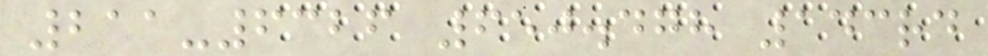211-6326 650.478 143rd
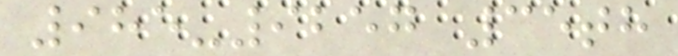985-9257 35th
